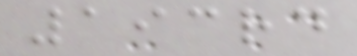193rd
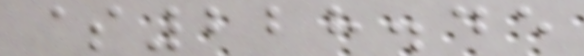$228.45
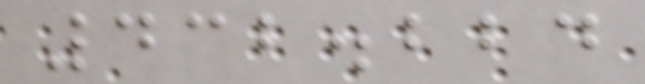432.224
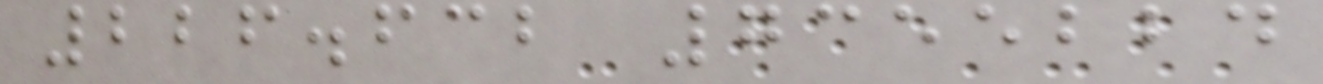226.632 7355224
